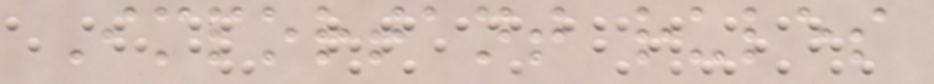Important rules
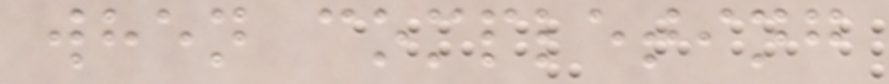when completing
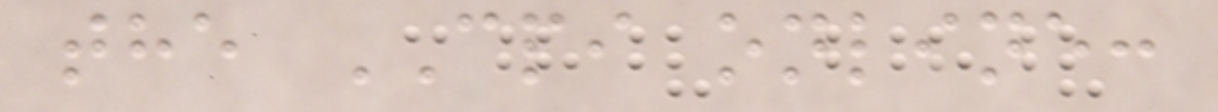the CPI online:
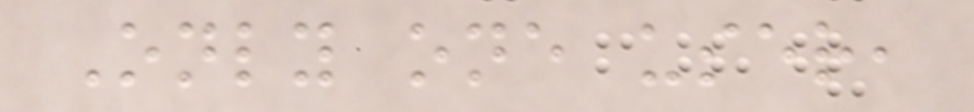Only one user,
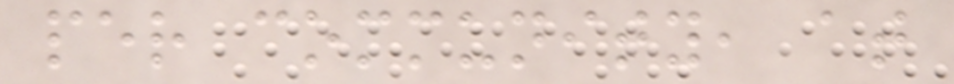per community, at
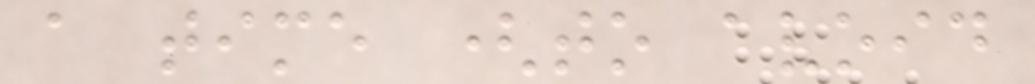a time (to avoid
